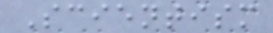Scientism
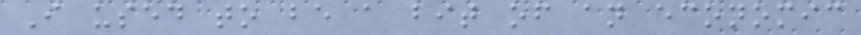I used to be a bit of an economic
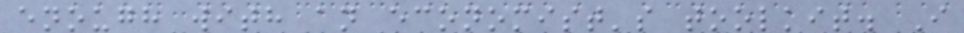enough with an economist's toolkit. I
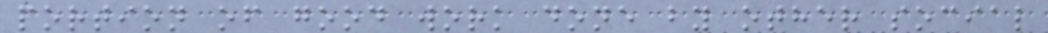portion of good work done by other social
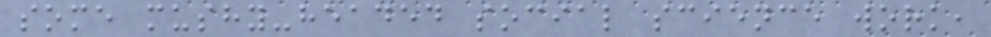some mushy-headed social science work,
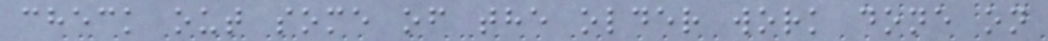check out some of the older work done on
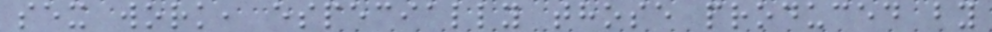sex work, especially those produced by
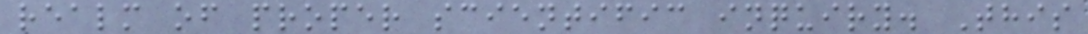realm of proper scientific inquiry. This
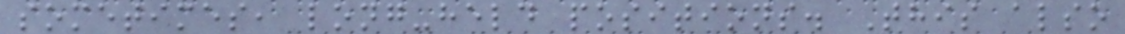sometimes, long-held positions. This also
